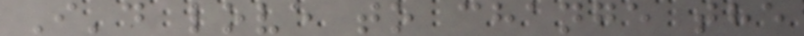I'd love to change the
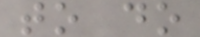to do
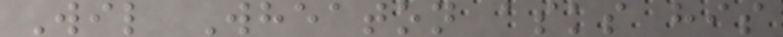Wil Wheaton asks his
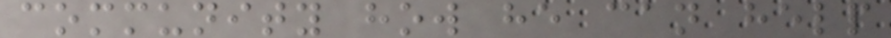community how he can help
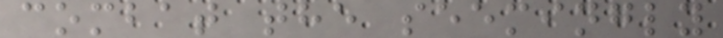combat the seemingly
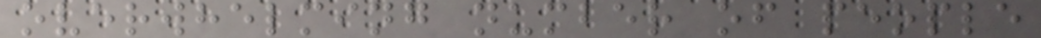overwhelming number of people
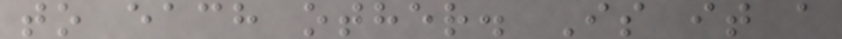to each other. Is it a
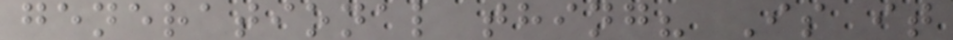generational thing? Is it
